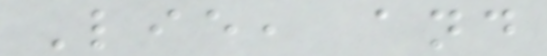Lie, and
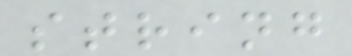string
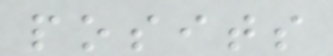posits
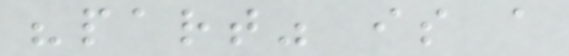"part" is a
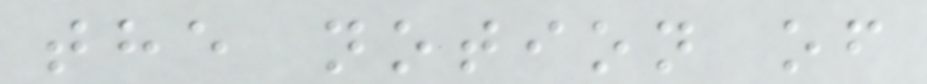the notion of
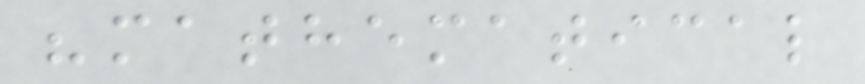"mathematical
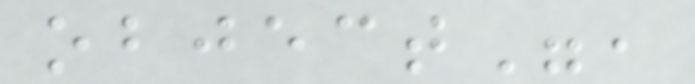object",
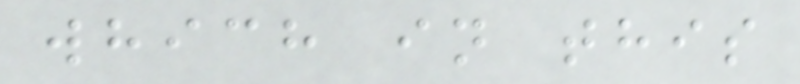which in this
